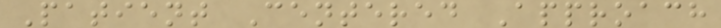Patient Centered Approach
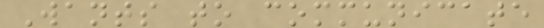Wants to communicate
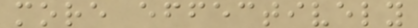more effectively
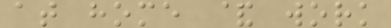at home & work
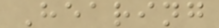Hearing
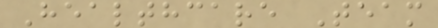Healthcare Team
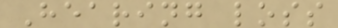Hearing loss
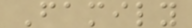Family
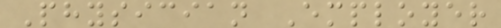Physician Employer
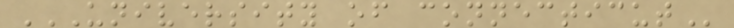UNIVERSITY OF CONNECTICUT
